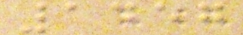1457
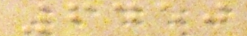6450
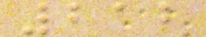212
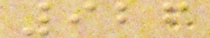926
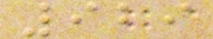929
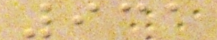931
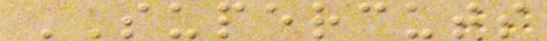SUPERCUTS
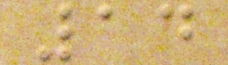14
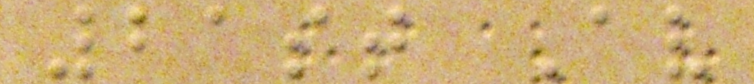21st Av
